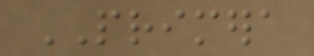PRIMERA
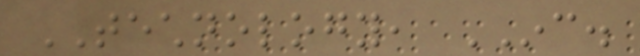TECHNOLOGY, INC.
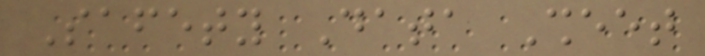Safety Data Sheet
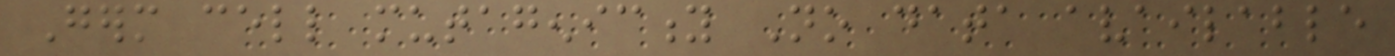Germ cell mutagenicity No data available
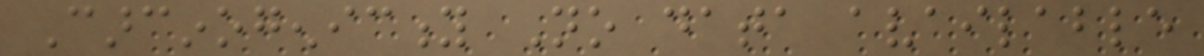Carcinogenicity No data available
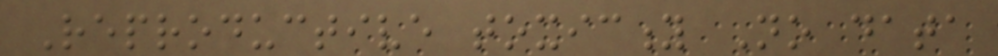Reproductive toxicity No data
